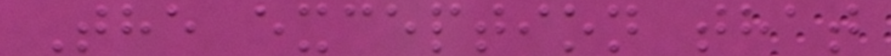The exception that
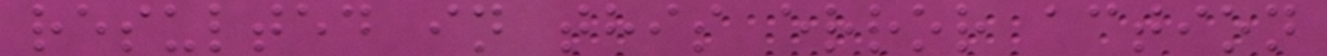resulted in this error action
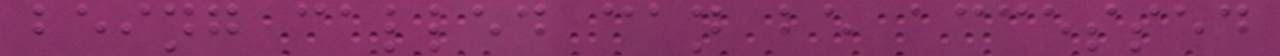being called can be accessed
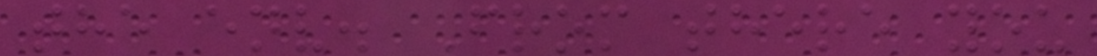the env. From there you
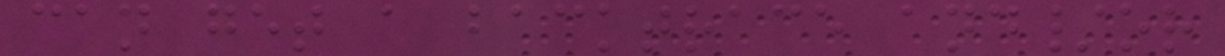can get a backtrace and/or
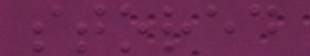stored
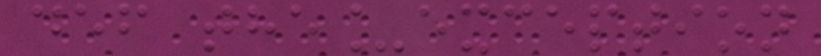def the_exception
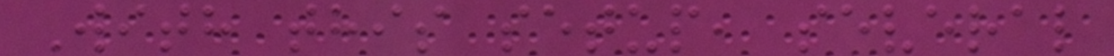With this setup, several
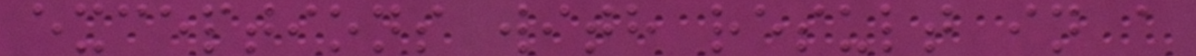exceptions with result in a
